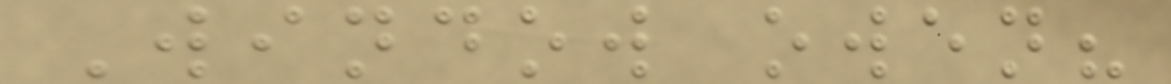Window owen?
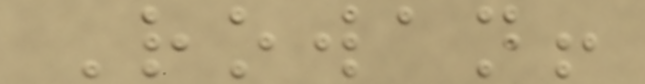Rowan!
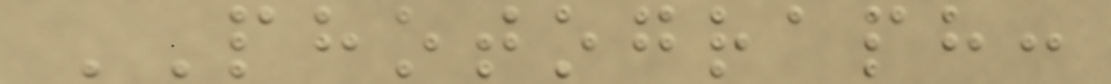PHOTOGRAPH:
